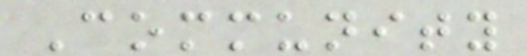Community
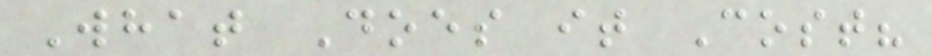What Does it Cost?
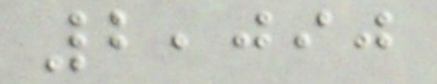2,090
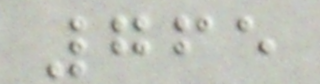765
